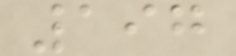197
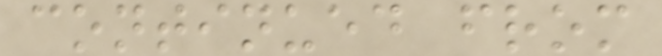continued from
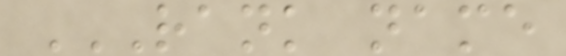RANK NAME
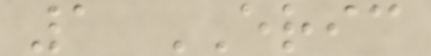1 ERIC
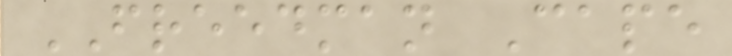FREEDMAN Cape
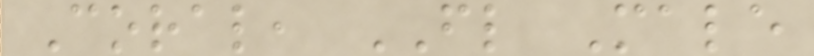Coral, FL Male
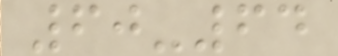60-64
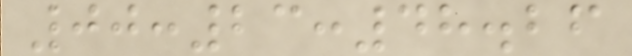00:23:48.26
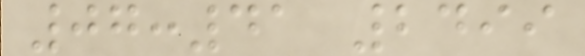07:41 2499
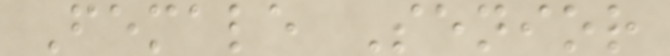Female Senior
